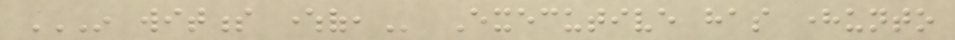IN WITNESS WHEREOF, Executive has hereunto
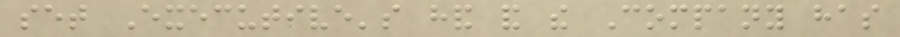set Executive's hand and the Company has
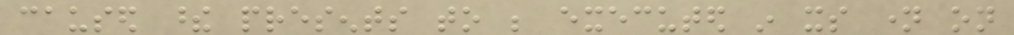caused these presents to be executed in its name on
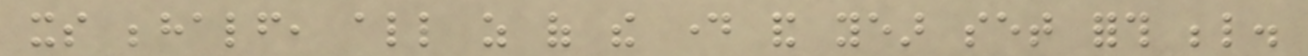its behalf, all as of the day and year set forth below.
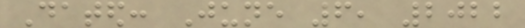Dated: June 6, 2022
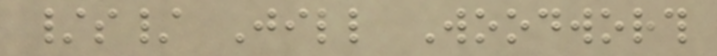/s/ Jill Woodworth
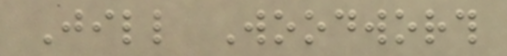Jill Woodworth
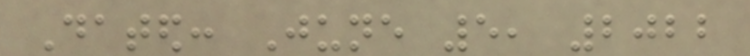Dated: June 5, 2022
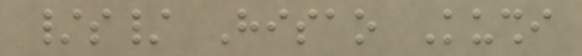/s/ Hisao Kushi
